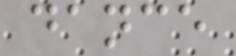dance
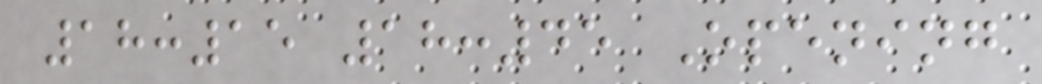18:15 18:45 Opening
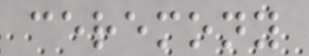ceremony
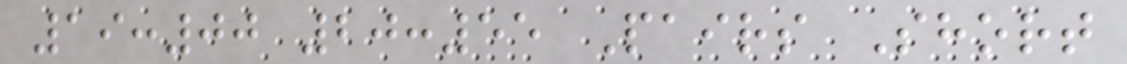19:00 20:55 Pairs Short
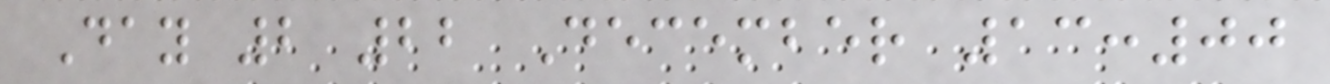Day 2 22 December 13:00
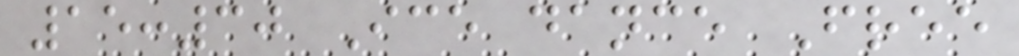15:30 Ice dance Free
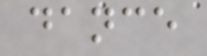dance
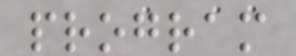program
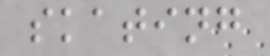skating
